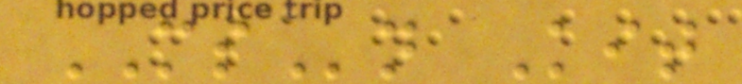MSn Kit
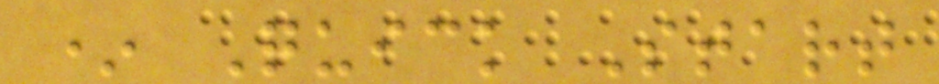* Quick Start
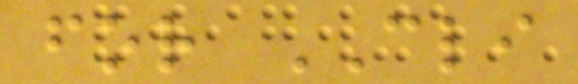for CLI
